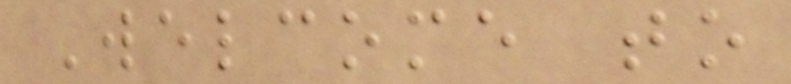Welcome to
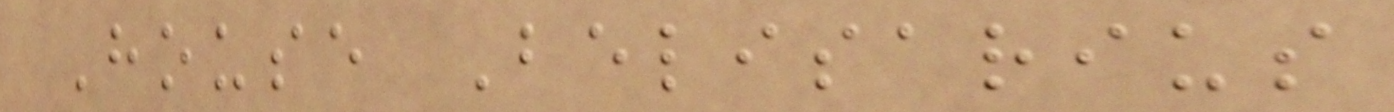House Belisarius
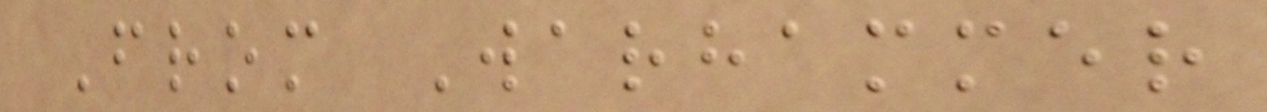From Warhammer
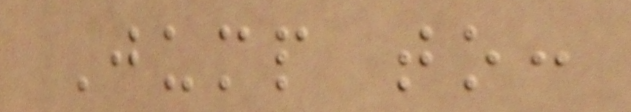Jump to:
